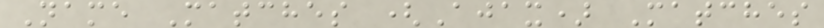Name Matches (Ajax) Matches
